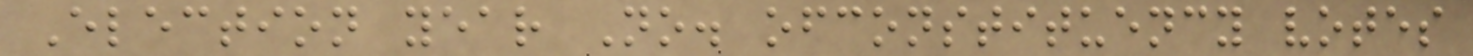Election year No. ofconstituency votes
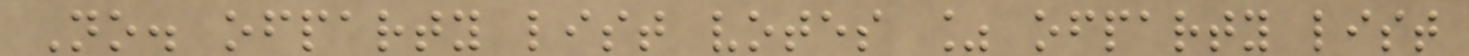No. ofparty list votes % ofparty list
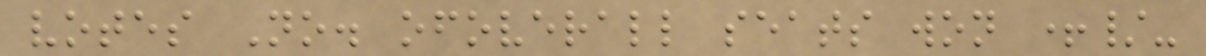votes No. ofoverall seats won +/-
